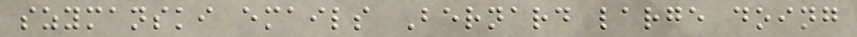szymanski emails Bernard large doing
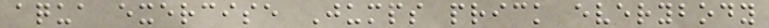aqua exercise Jumps prick everybody
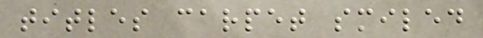titles carpet smiled
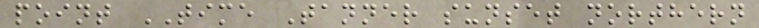point TIME Tanner sunset northern
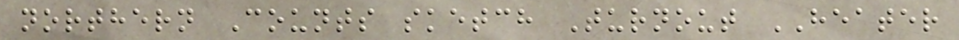northern Counts sketch Turnout HEATER
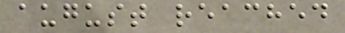august reached
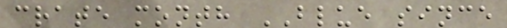crate month BLUE since
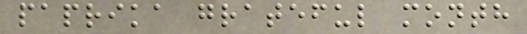paprika grateful month
